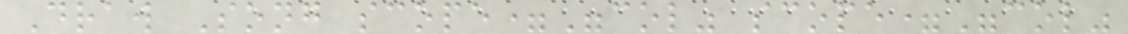Draw Song scope="col" scope="col"
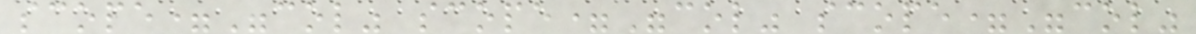scope="col" scope="col" scope="col"
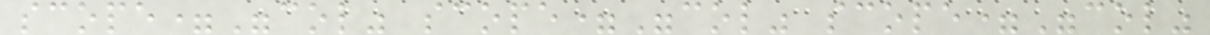scope="col" scope="col" scope="col"
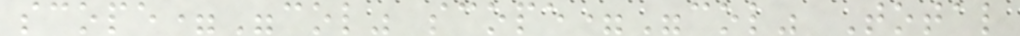scope="col" scope="col" Total
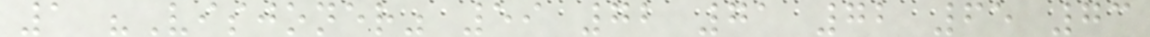1 "Visjoner" 59 72 71 72 65 73
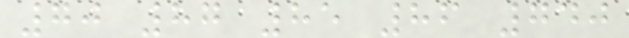70 87 85 86 740
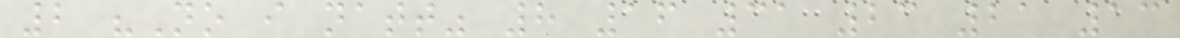2 "No i natt" 8 16 31 23 21 13
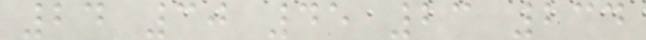24 30 45 23 234
